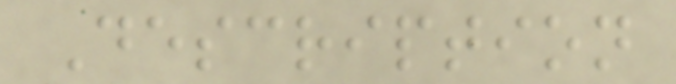Description
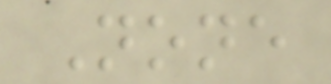None
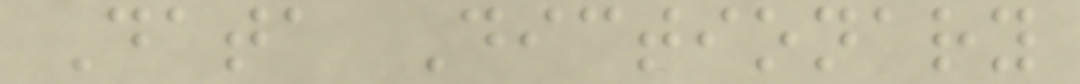Data Dictionary
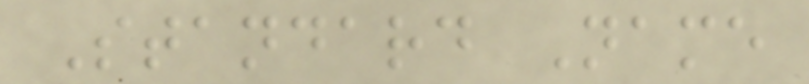Standard Name
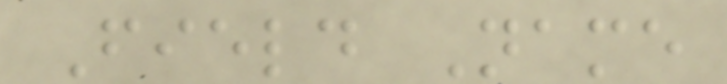Field Name
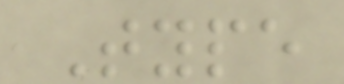Type
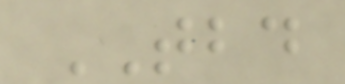TBD
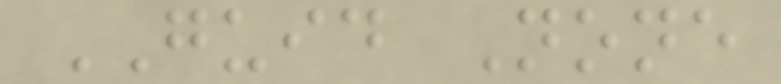GUID None
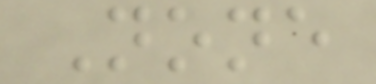None
